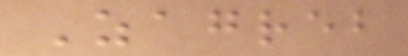Zagreb
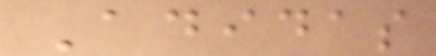Adidas
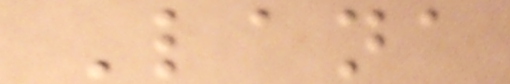Lana
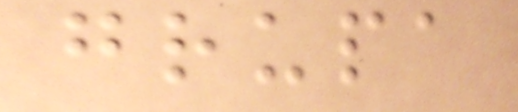grupa
